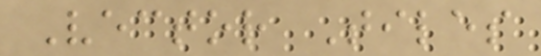Vector Tiles
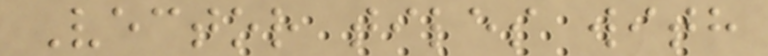Vector tiles with
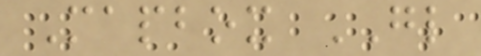Mapbox GL
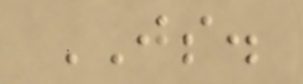JS.
